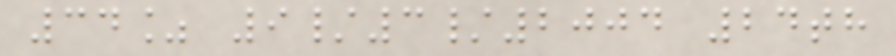34% 9/3/2004 24th
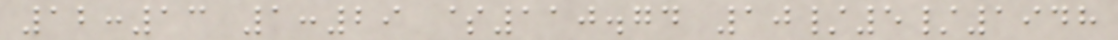12:13 1:29 $110.74 10/5/1948
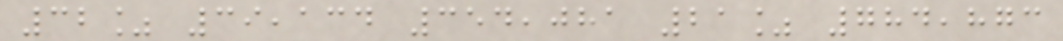32% 39,134 354,081 21% 784,873
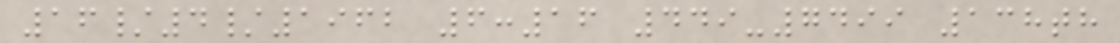16/4/1962 6:16 449-7499 138th
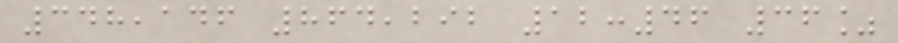348,146 864,292 12:46 36%
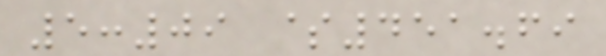5:09 $451.69
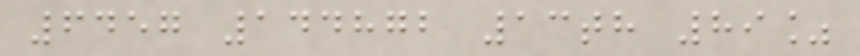6457 144872 13th 89%
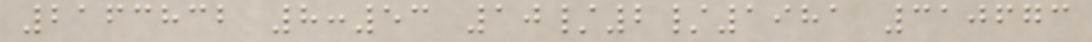2163832 8:53 10/2/1981 310673
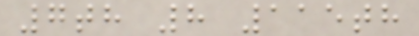7th 8 115th
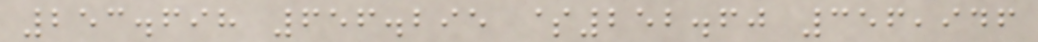253.698 656.295 $252.60 356,946
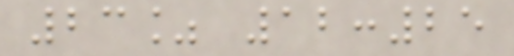23% 12:25
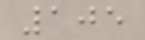105
